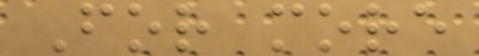For more
